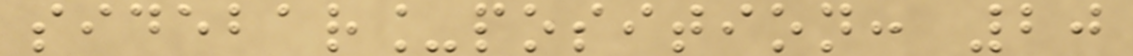sidebar_position: 20
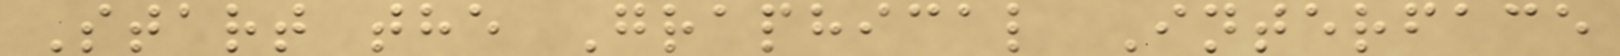Start the Graphical Interface
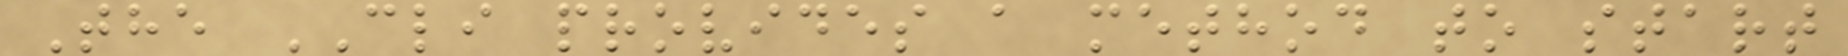The CLI provides a method to start
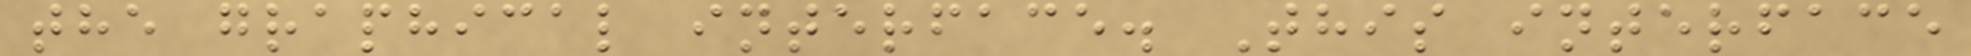the graphical interface. This interface
